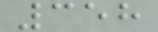358
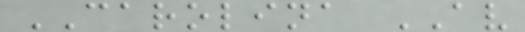CAROLINA AV
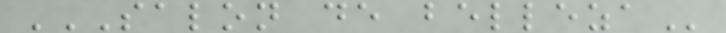SALON DE BELLEZA
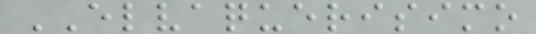ELVAQUERISIMO
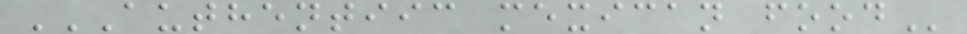AUTHENTIIC MEXICAN FOOD
